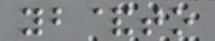yb&to
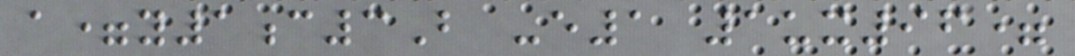a=y1c3B -e1 1ux96=
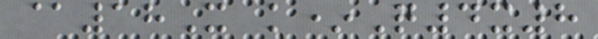@18X k*Q4x8
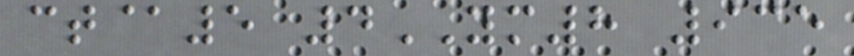ct@5 4YM8 935
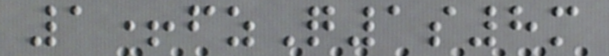1+fzQ1s8m
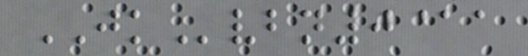JKvbn0@a
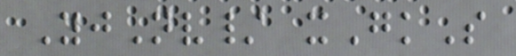YjNv/ xGkS
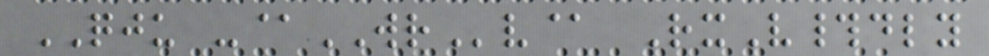QJU -@WRv@ RxV#dly
